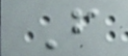F
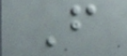F
